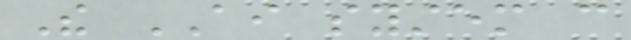The AI system can
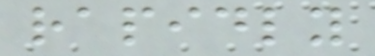rapidly
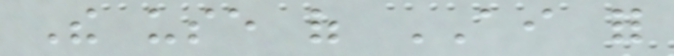The use of AI for
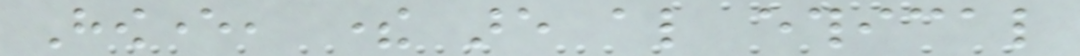However, there are also ethical
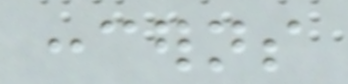concerns
